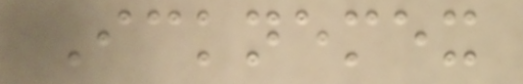Icknemex
